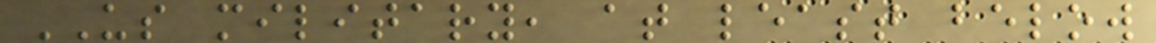US military, at least below
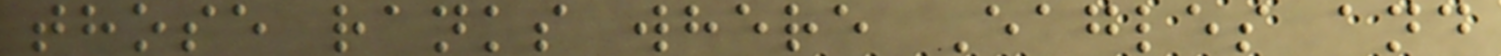those ranks where Eagles and
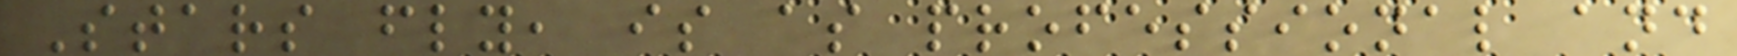Stars fly, is as professional and
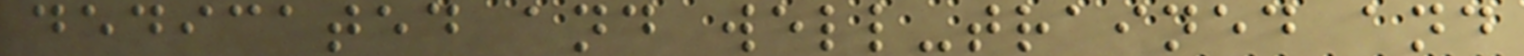dedicated and well-trained and
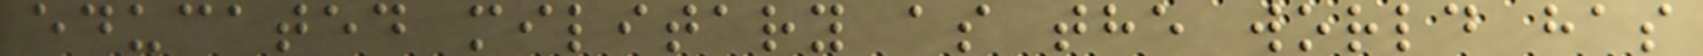educated military as the world has
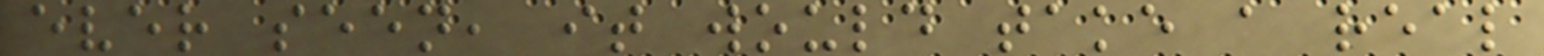ever seen, it would take a real
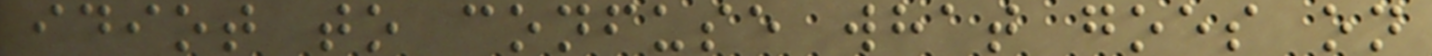idiot to confuse what goes on
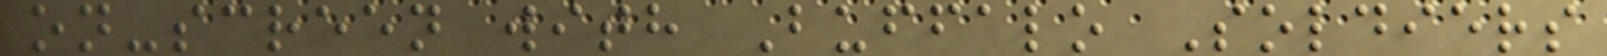on-screen with Buffalo Soldiers
